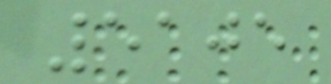5105
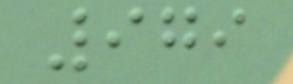979
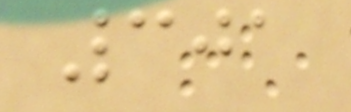301
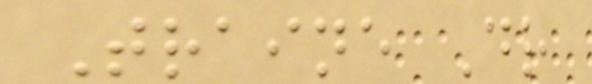Traine Dr
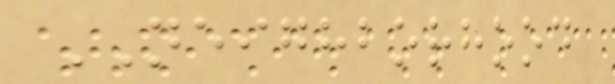NEIGHBORHOOD
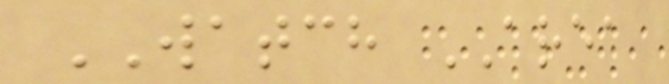WATCH AREA
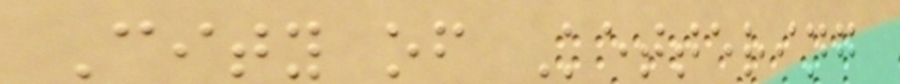City of Kettering
